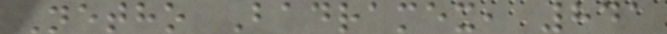Netho Badramex, 841
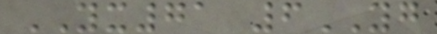YX71 6YG
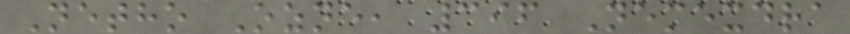Netho Ozne, 396 Nemexdra
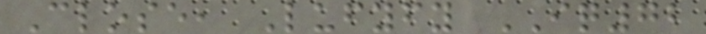Close, Lufyfy IQ72
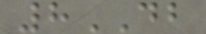8DB
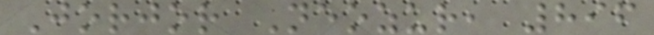Jorjor Neozur, 896
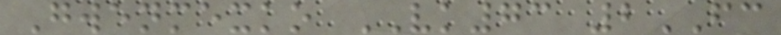Gwenmexko VK73 2FC
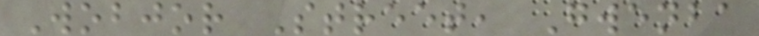Wobjor Street, Gwenba
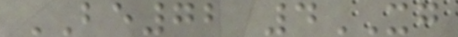BE72 4XG
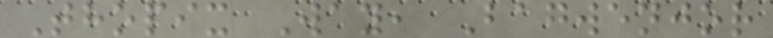Thopix Way, Bagwenjor
